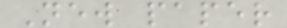New paper
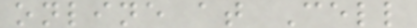online at Cell
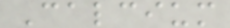Calcium
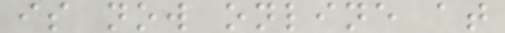is now online at
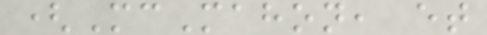(McMahon, et
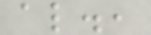al.,
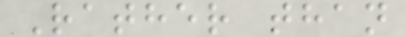Rather than
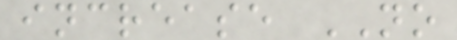increase NO
